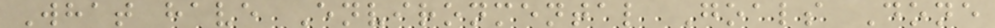What have Environmental Goals Done
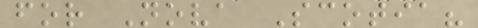for Nova Scotia?
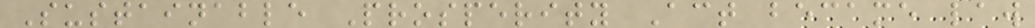Sustainable Prosperity Act became law
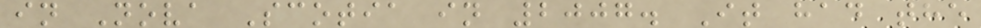in Nova Scotia in 2007. It had the
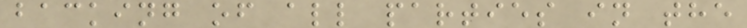backing of all parties in the
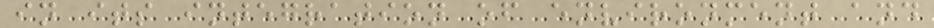in its integration of environment and
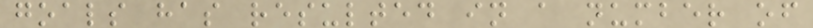goals has resulted in a number of
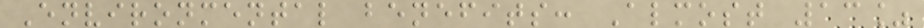Environmental benefits: Almost 13%
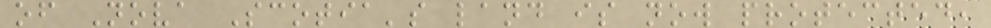of Nova Scotia's land is now protected,
